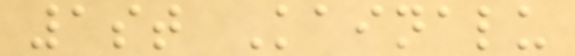1st Kainalu
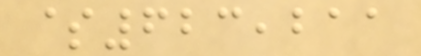$623,211
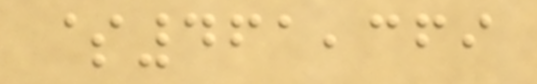$461,369
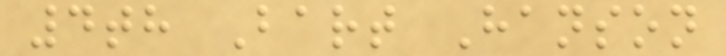4th Bart Hanson
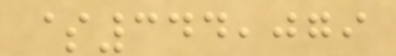$344,079
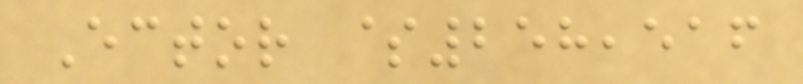Ector $258,516
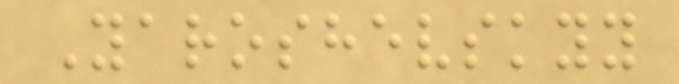Yaroshevskyy
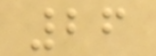26
